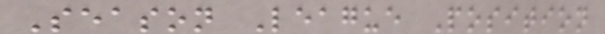Season League Position
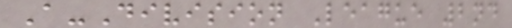A-Division League 2nd
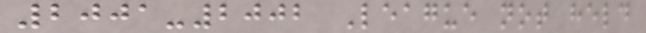2001-2002 League not held
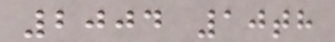2004 10th
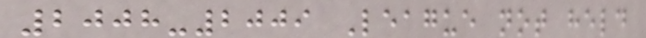2008-2009 League not held
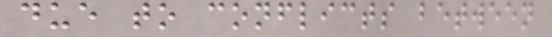due to conflicts between
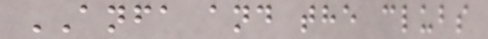ANFA and the clubs
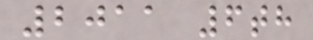2011 6th
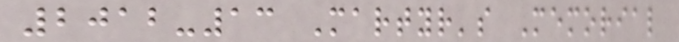2012-13 Martyr's Memorial
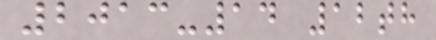2013-14 12th
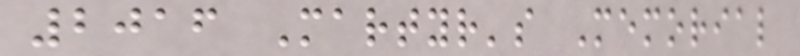2016 Martyr's Memorial
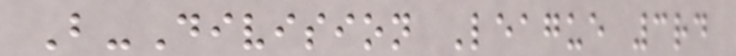B-Division League 3rd
